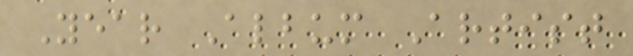Year Album Artist
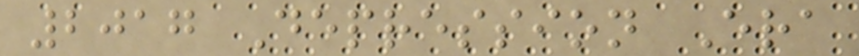2017 Depression Era
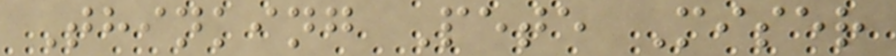Thinking Pete Miser
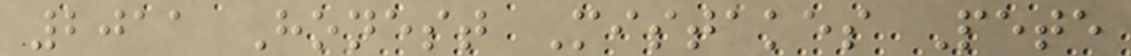2011 Honest Mistakes Pete
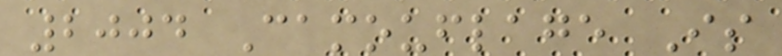2004 Camouflage Is
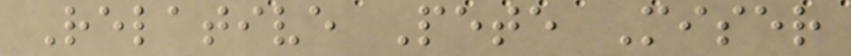Relative Pete Miser
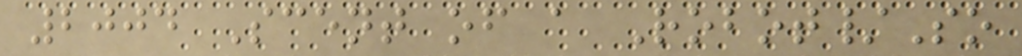2004 Scent of a Robot/So
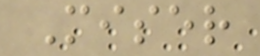Miser
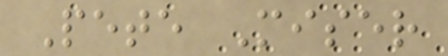Pete Miser
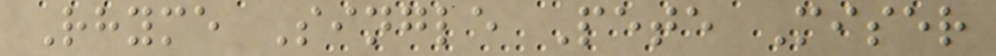Rhyme Single Pete Miser
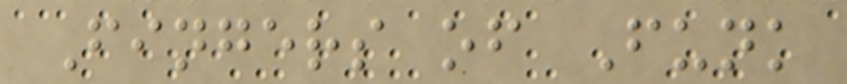Fingers of Funk
